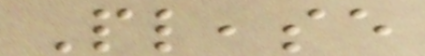Please
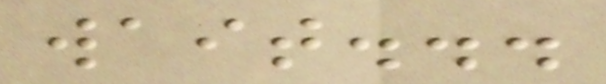wait...
